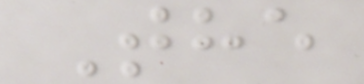The
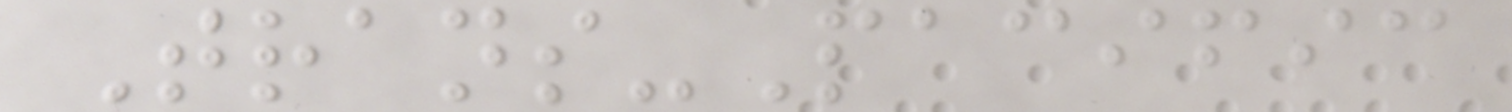Trans-Pacific
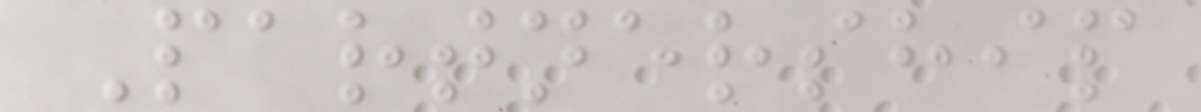Partnership
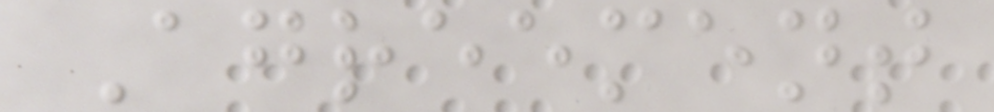Agreement
